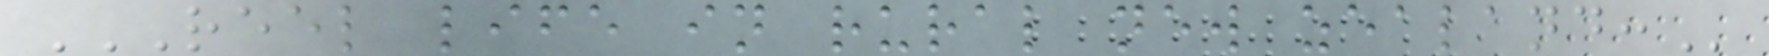REEL LIFE IN RURAL NEW ZEALAND:
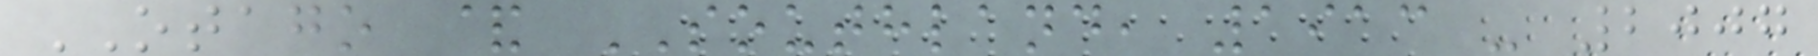OTAGO & SOUTHLAND, 1913 - 2007
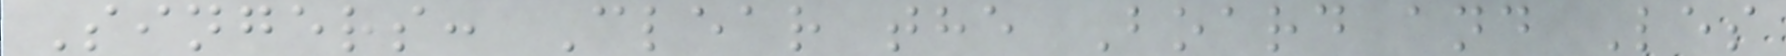Singers: Clear the Board and Les
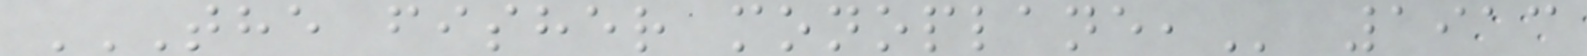THE FISHER MONOPLANE, 1913
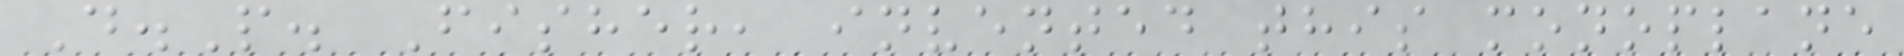D.P. Fisher, invented this monoplane
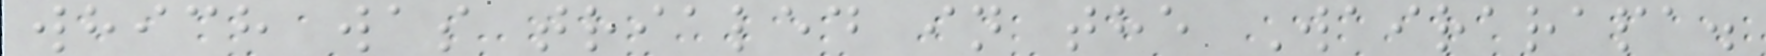which was trialed in the Wairarapa.
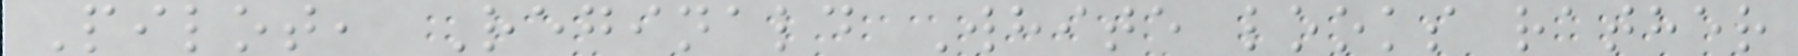Pilot, Reginald White looks rather
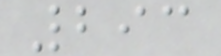293
